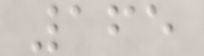165
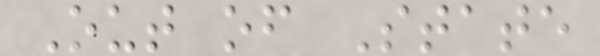Out of State
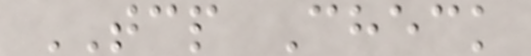TCP Check
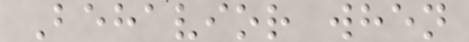Behavior when
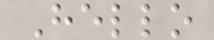Hello
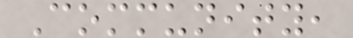Community,
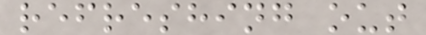refreshing out
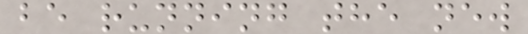be running the new
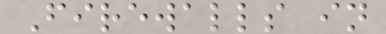Firewalls in
